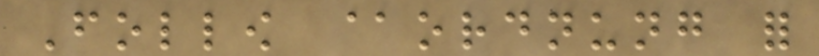Follow @ordnung for
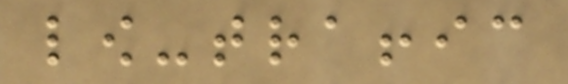low-traffic
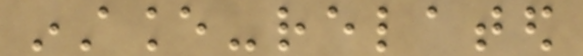instance-related
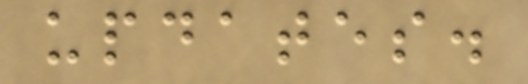updates.
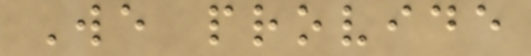We provide
